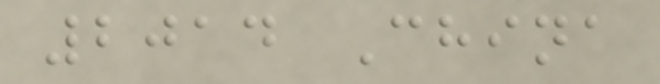2014 China
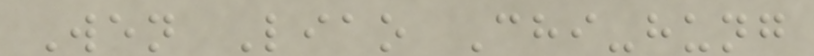Wen Liao Chi-hung
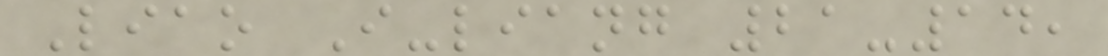Liao I-liang 21-14,
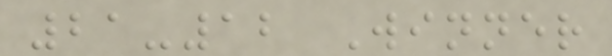21-12 Winner
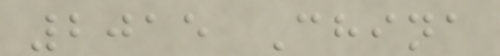2015 China
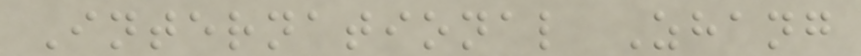International Zhang
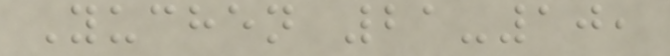Yuchen 21-10,
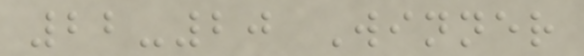22-20 Winner
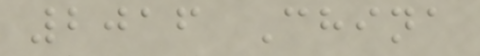2016 China
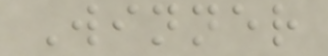Winner
